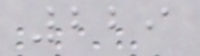229
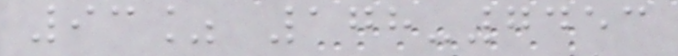93% 178-7453
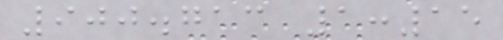900.713 1:15
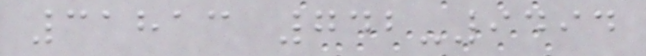31813 742-9494
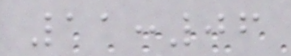11:06
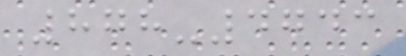878-4743
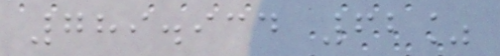789.934 62%
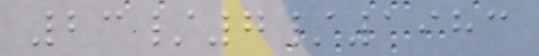23/7/1983
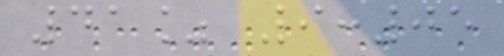41% 9:05
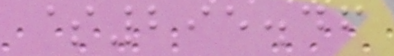$295.46
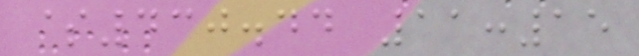$430.44 11:15
